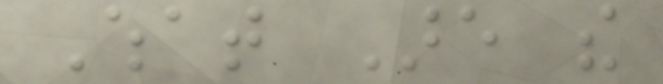What Are the
